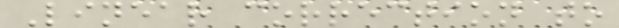Linear correction to
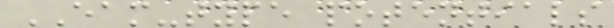EAM-type potentials
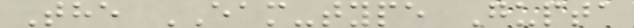The EAM-type Gupta
